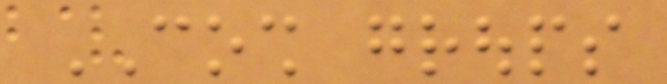COSH groups
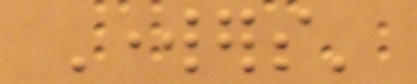Workers'
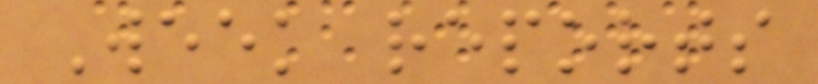Week reports
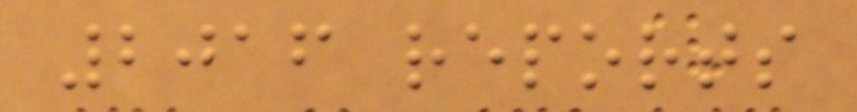2016 reports
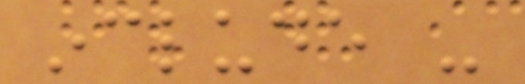include -
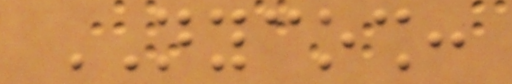NYCOSH:
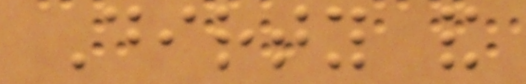Dirty and
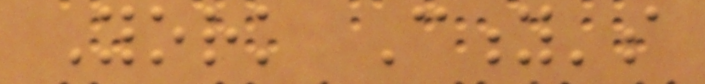York City's
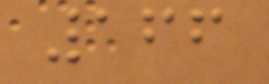166
